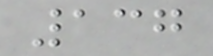137
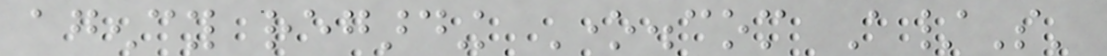agency regarding One.com A/S'
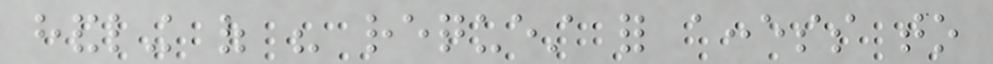handling of his request for access to
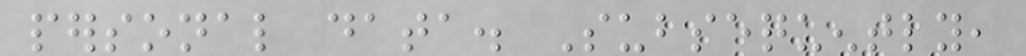personal data. Subsequently,
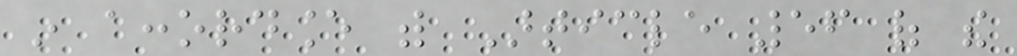in accordance with Article 56 of the
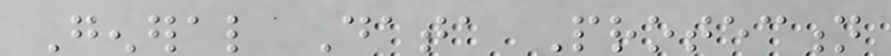General Data Protection
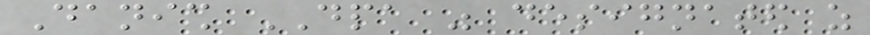Danish DPA was designated as
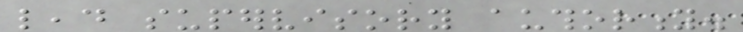lead supervisory authority.
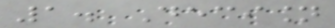1. Decision
